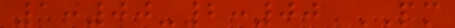1:00-2:00 PM
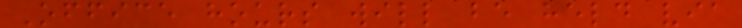Office hours will be held via
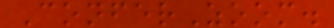ConferZoom.
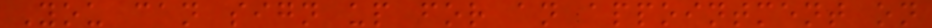You can sign up for an appointment on
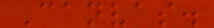Canvas.
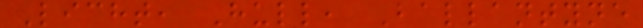Licht, Hull, Ballantyne
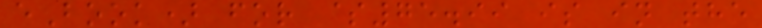eBook) for $75.99 is in the
